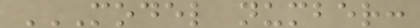MODEL NUMBER:
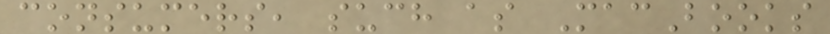consumers, such as MacBooks
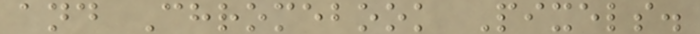and Chromebook Pixels.
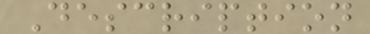Description
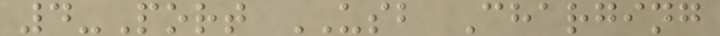4-Port USB Charging
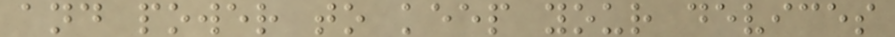and power to keep your devices
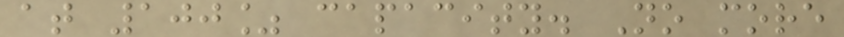at 100% capacity. No more
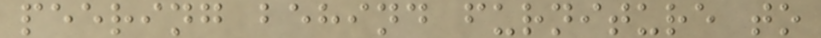peering behind furniture to
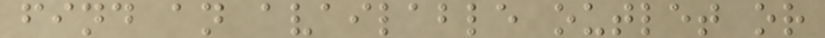find an available outlet or
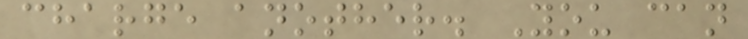charge another. You can
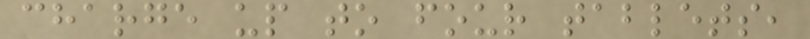charge up to four tablets,
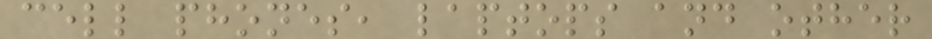cell phones, laptops and other
